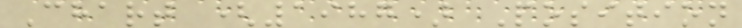Chart (1987) Position
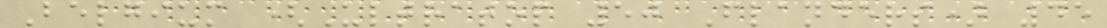Belgium (Ultratop 50 Flanders) 45
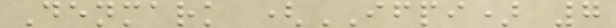Denmark (IFPI) 7
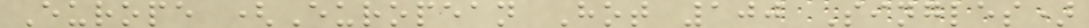Europe (European Hot 100 Singles)
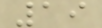19
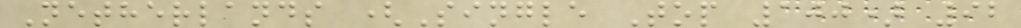Netherlands (Single Top 100) 92
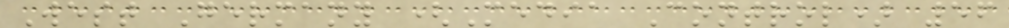West Germany (Media Control) 56
